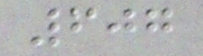607
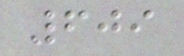609
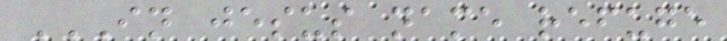IN JESUS NAME REFUGE
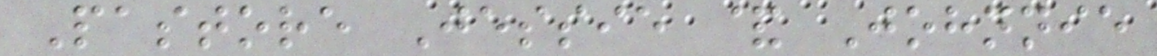Pastore Jessie & Johnnie
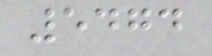5474
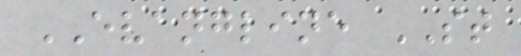EVANGLINE ST
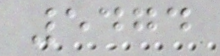5474
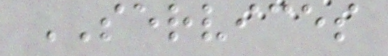SERVICES
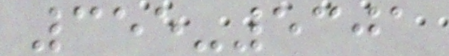355-5301
